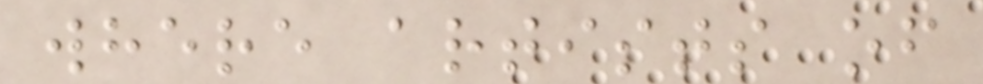where artists of
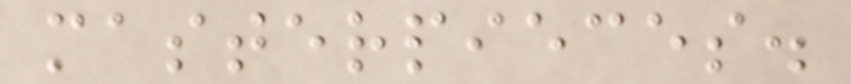masterpieces.
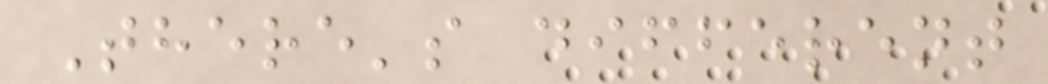There's different
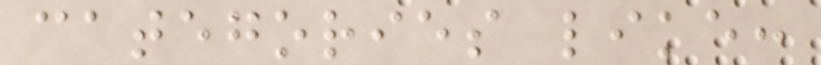categories like:
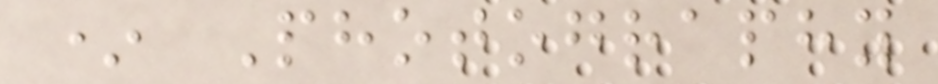* Photography
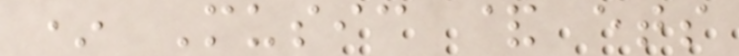* Music & ets
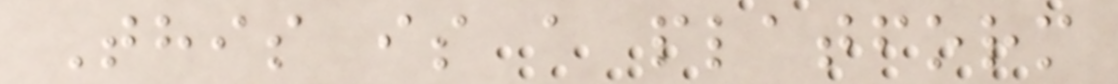This is a platform
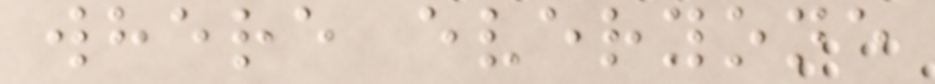where everyone
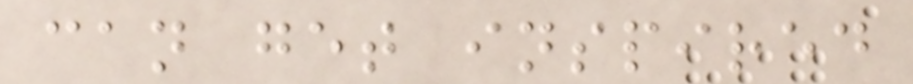can get inspired
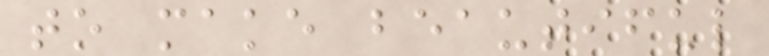to make beautiful
